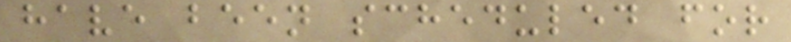have been scheduled for
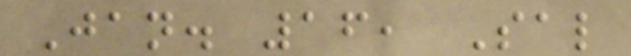Jan. 16, Sal
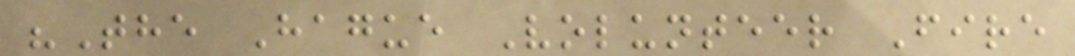"The Hague Volunteer Fire
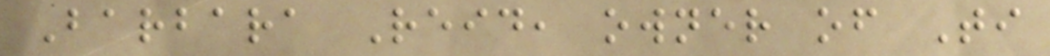Barbara Reid, owner of Ti
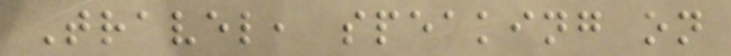Travel, speaking on
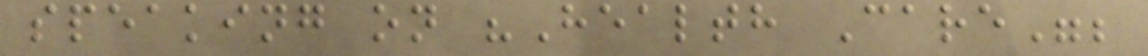speaking on "Health Care";
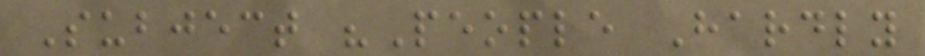Subject "People Hardly
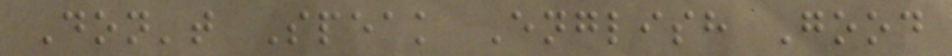Don't Speak English Good
